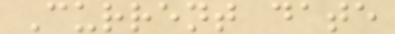Current date
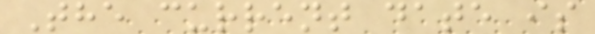The current date is
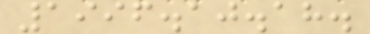1996.10.18.
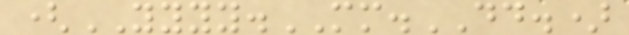(YYYY.MM.DD.)
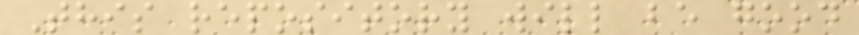This repository will be good
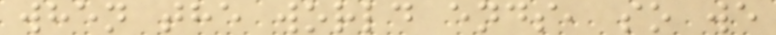when the world ends, so we
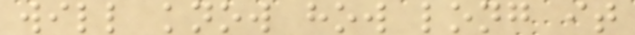will know how long it
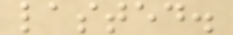lasted.
